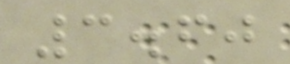3.60
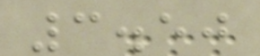3.50
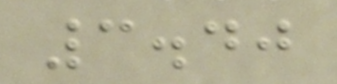3.40
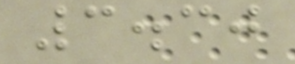3.30
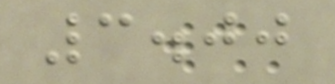3.00
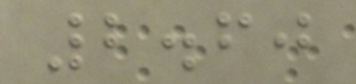2.60
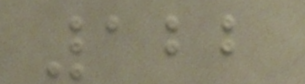122
